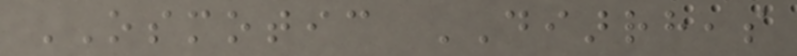OSMOTIC DIARRHEAS
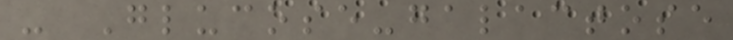- Glucose-galactose
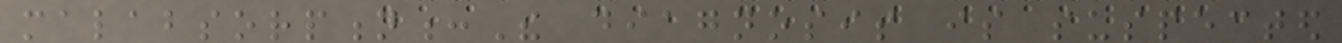malabsorption:The diagnosis is suspected
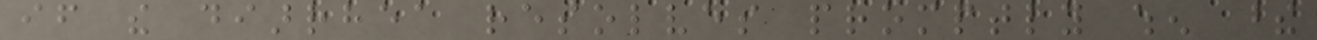if the diarrhea resolves promptly when these
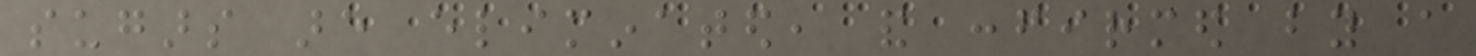sugars are eliminated, and confirmed by a
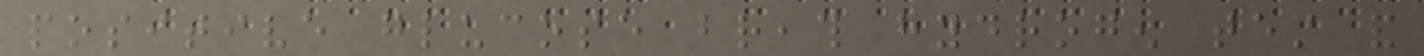positive glucose breath hydrogen test and
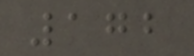172
